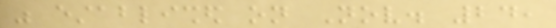was established on Nov. 24,
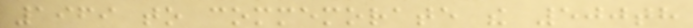1969 to commemorate the 500th
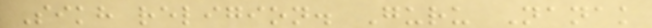Sikh religion. Guru Nanak
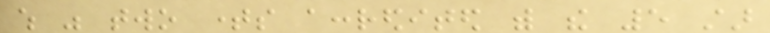which was two times accredited with the 5 star
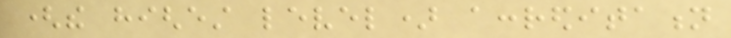(the highest level) accreditation
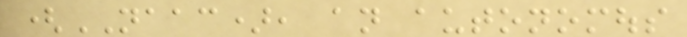(NAAC), an autonomous
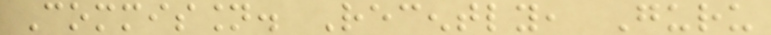Commission. Recently, Guru
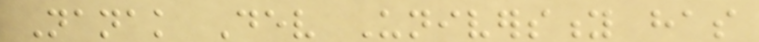Nanak Dev University has
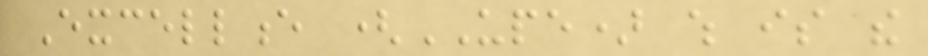Excellence (UPE) which is the
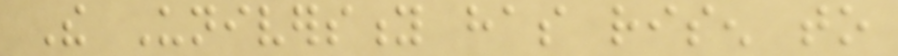The University has risen to
